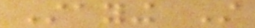Staying Still
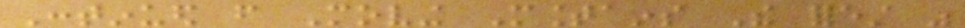Continued from Moving Mountains The forest was
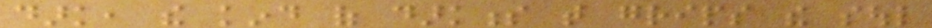dark, the kind of darkness that grips the soul
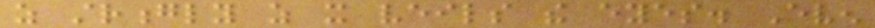as strongly as it veils the eyes. Even
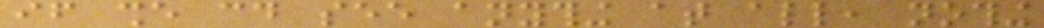if she could see anything at all, nothing
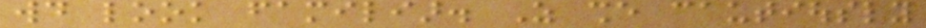would look familiar. As she cautiously
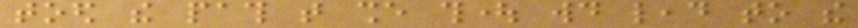toed the path that she thought would lead to the
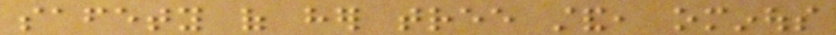safety of her tree stand, ominous
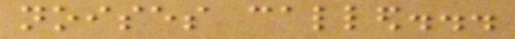noises called...
